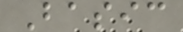Basic
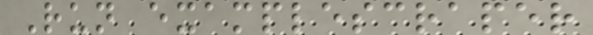Run examplescraper
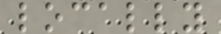locally
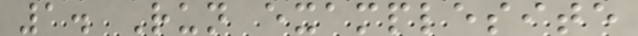1. Run examplesite
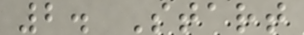2. Start
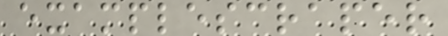examplescraper
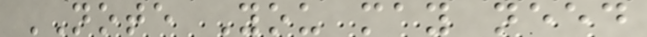NOTE You may need
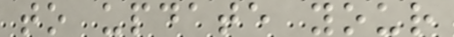to update your
